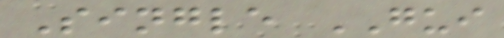Single GUI
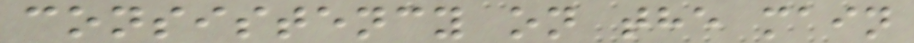consistency on the main
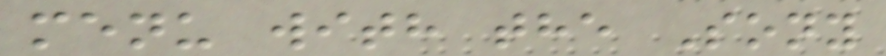menu with the Sony
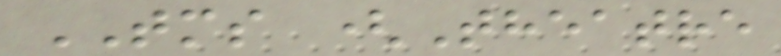TMS (Theatre
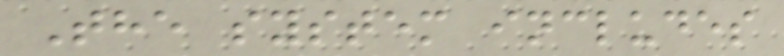The system includes
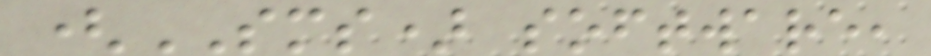(SMS) software,
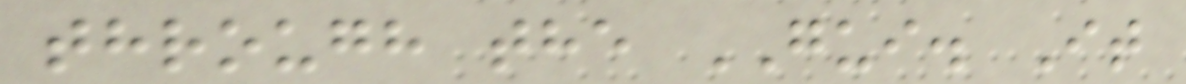through the GUI. It
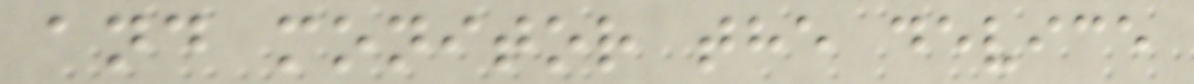and monitor the device
